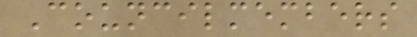Councilmembers
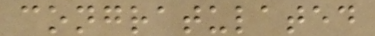congratulated
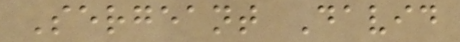Sergeant David
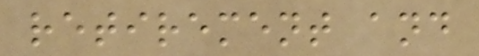retirement and
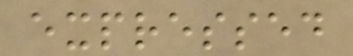expressed
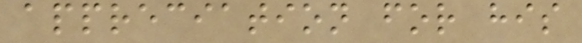appreciation for his
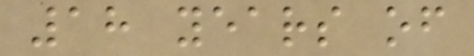18 years of
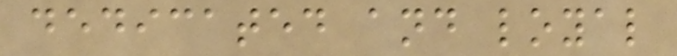dedicated and loyal
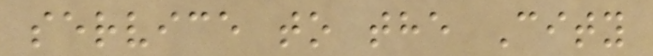service to the City
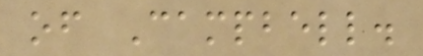of Campbell.
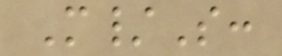M/S:
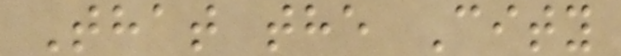That the City
